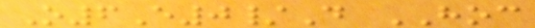O6E0/D HOC
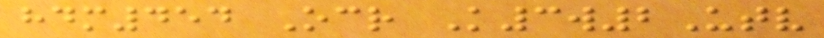hdm454 Ocr K3w2Utv
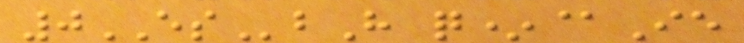0ESbH q*@Ie
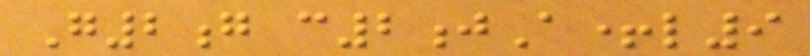G2g c2jA+l9
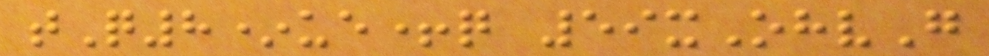tQ8*ue+q 59xOhvG
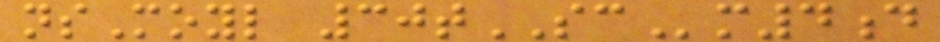nsMoyl 30tSCm4d
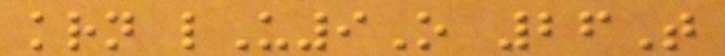krn lU9O 26T
